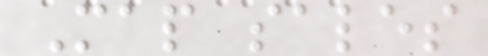Map sales
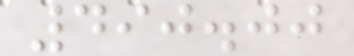490.00
